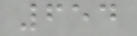654
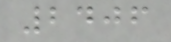2406
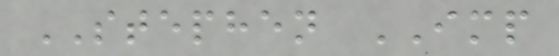STEPHEN IMP
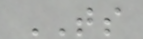TS
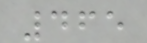465
